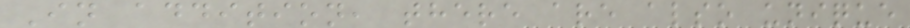In addition, there are also unique
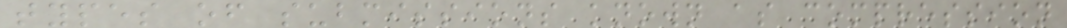types of submissions known as compression
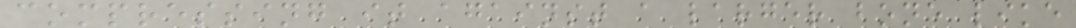compressing it against a larger bone like
